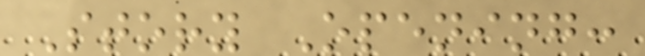Story Opening:
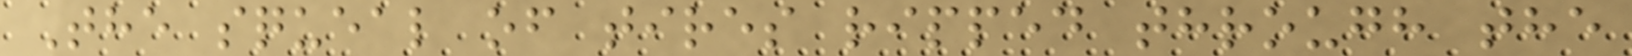The squeal of tires ripped through the
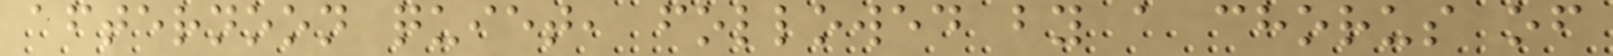afternoon quiet, followed by a chorus of
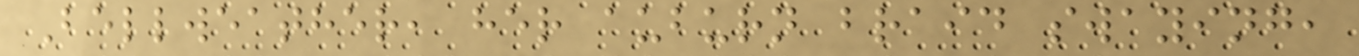Bellweather, her auburn braid swaying,
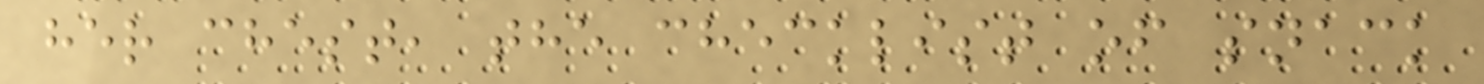her chest, the checklist of snack
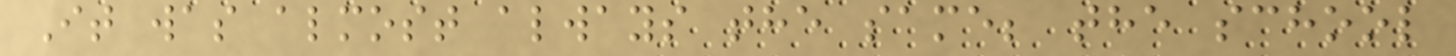It was almost always the same; the school
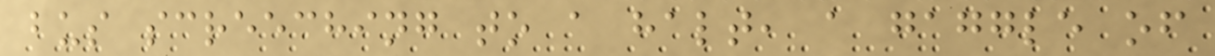bus screeching to a halt, a gaggle of
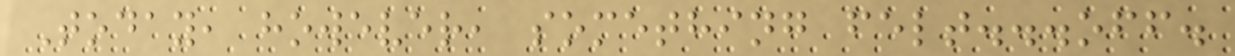Today, however, something felt...off.
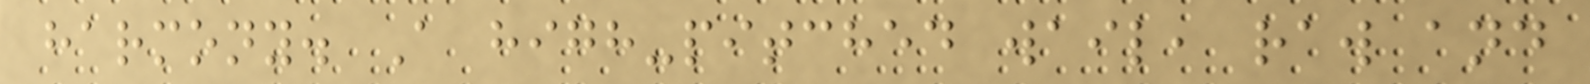harmony. A high-pitched wail, raw and
